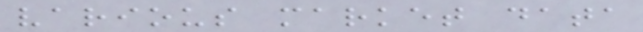various market data
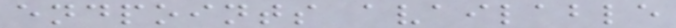endpoints available
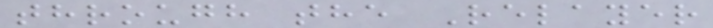through the Relayer
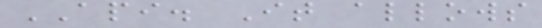API. It allows
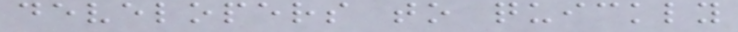developers to quickly
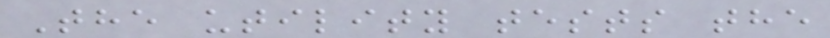The utility tests the
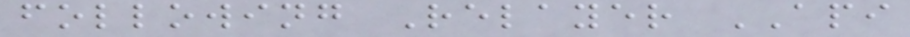following Relayer API
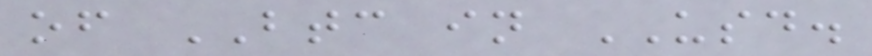of BTC in USD.
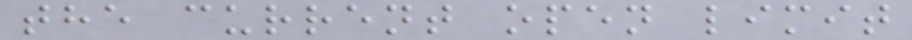the current open limit
